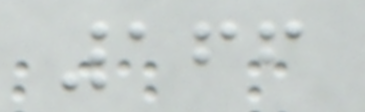166
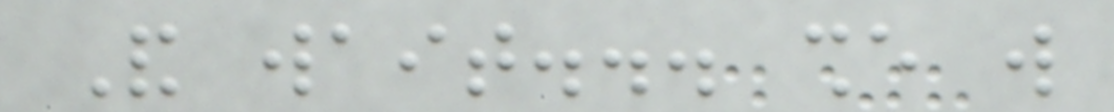And wait... she will
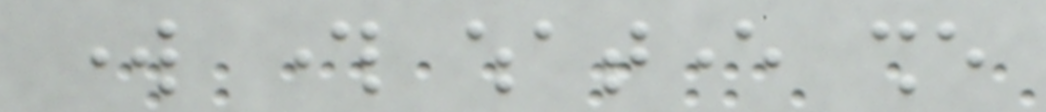work through whatever she
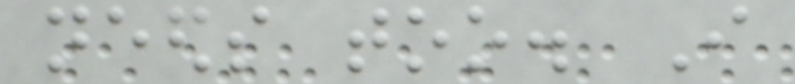needs too. I
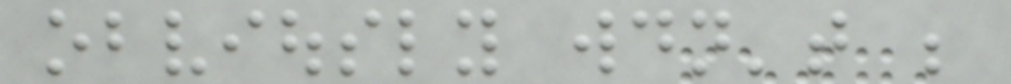obviously wouldn't be
